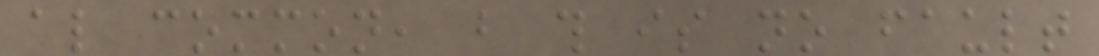also common, but this is no fault
